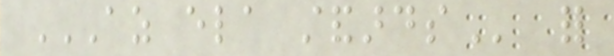AZ ELA STANDARDS for
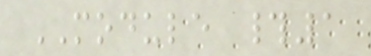MODULE #1
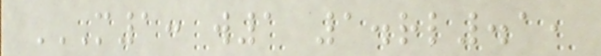M1: W1 1.RL.1,
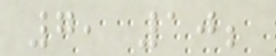7, 10;
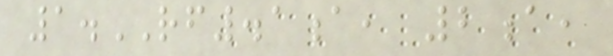1.RF.1a, 2a,
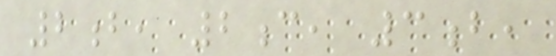2b, 2c, 3b,
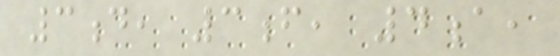3d, 3f, 4a,
